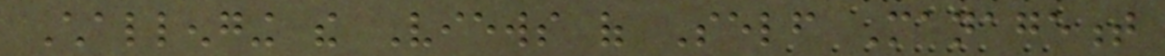Challenging the Views of Self Management
